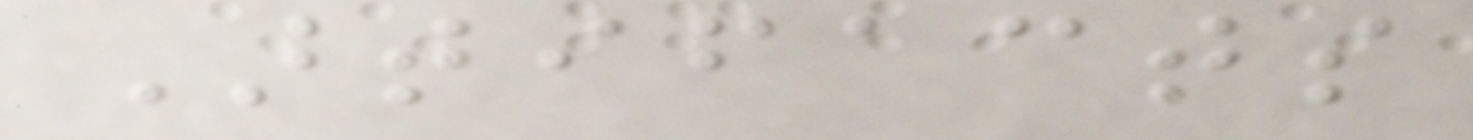Artifacts
